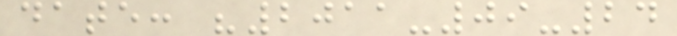date: "2011-09-24
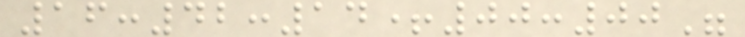16:42:14+00:00"
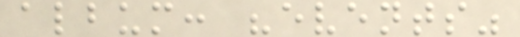album: "events"
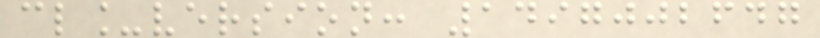cl_version: 1497002647
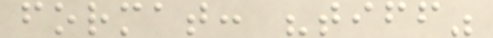format: "tiff"
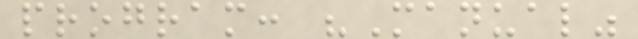program: "Manual"
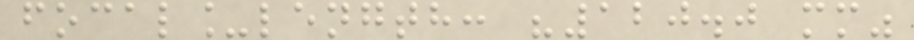focal_length: "120.0 mm"
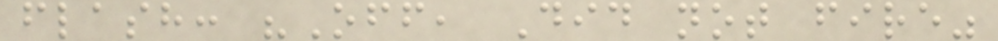flash: "Off, Did not fire"
